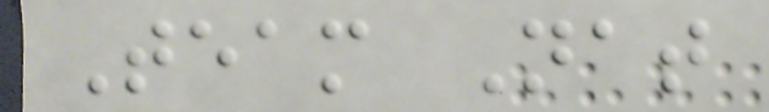Team Nat
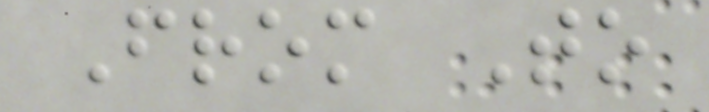From To
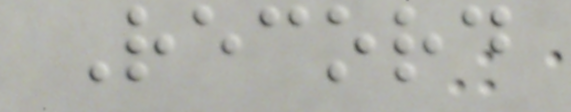Record
